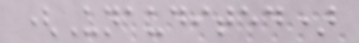(Unaudited)
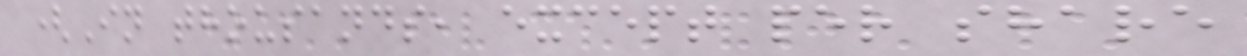(In thousands, except per share
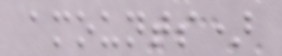amounts)
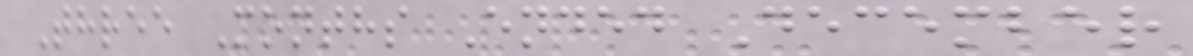Three Months Ended December
